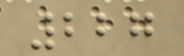227
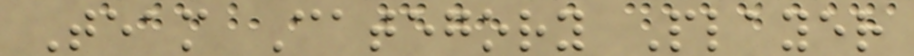Team Category Player
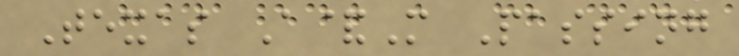Texas A&M Passing
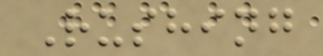Rushing
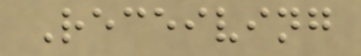Receiving
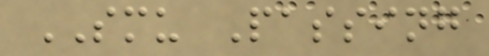SMU Passing
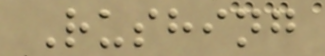Rushing
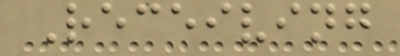Receiving
